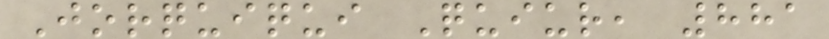Jorquiqui Quiur, 881
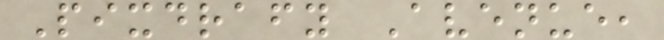Pixdrafy Avenue,
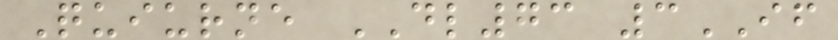Quiurne DL73 3IF
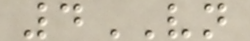4VN
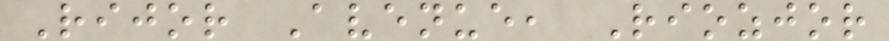Rijor Avenue, Riozjor
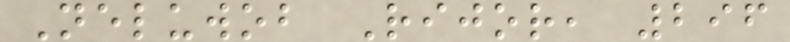Neluwob Rijor, 296
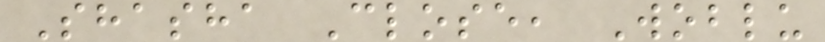Shasha Close, Woblu
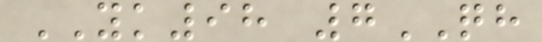YK98 7QH
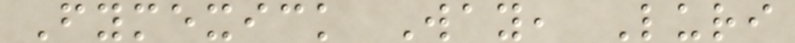Fymexick Way, Luri
